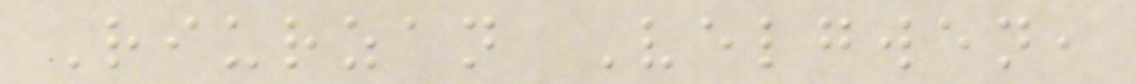Riurzan Velgwen,
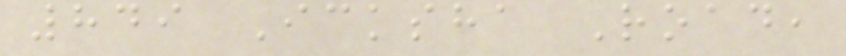849 Icksha Road,
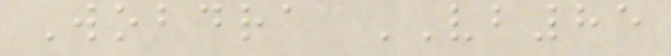Wobdra VB85
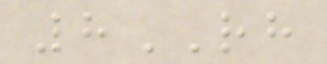8RH
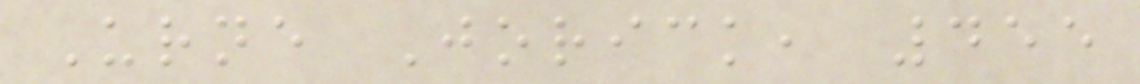Urne Jorick, 455
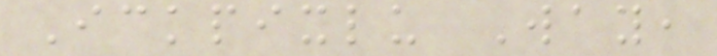Ickpixlu Way,
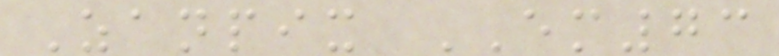Zanpix EM73
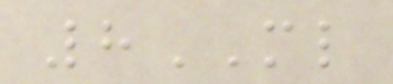8ML
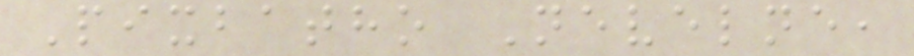Pixbatho Nevelne,
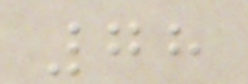78
